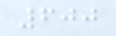600
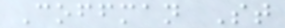Coffman St
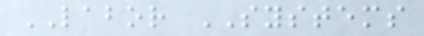LABOR SYSTEMS
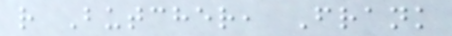r Butcher, Frank
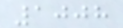1008
